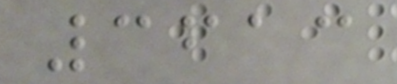3613
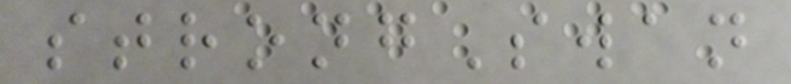strongSwan
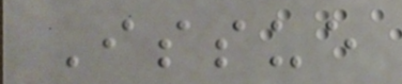Issue
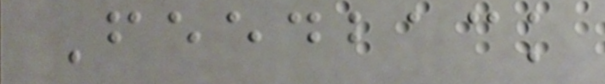Feedback
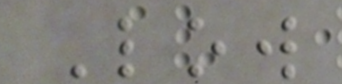Low
